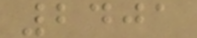2401
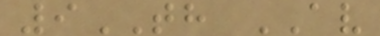9TH AV
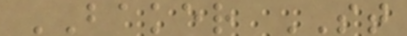BAKER ST
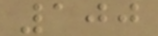100
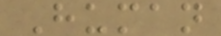Human
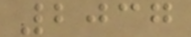2037
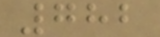782
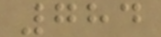784
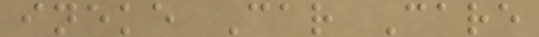ineke Car Care
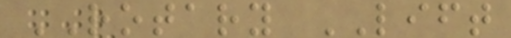ROTARY LIFT
